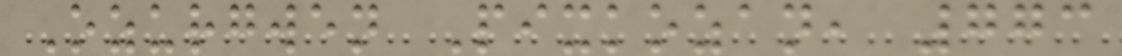Ozurgwen Pixkozan, 773
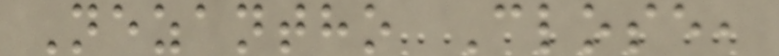Nezantho Close,
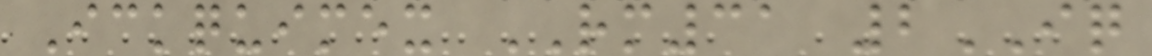Ickquimex RM31 2IQ
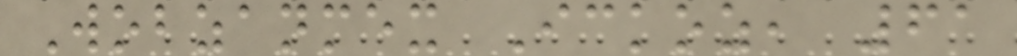Wobzanmex Ickoz, 61
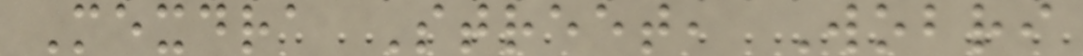Mexdra Street, Wobri
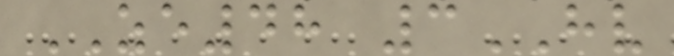ZE48 3HV
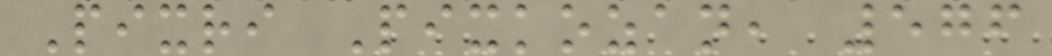Pixri Pixkozan, 576
